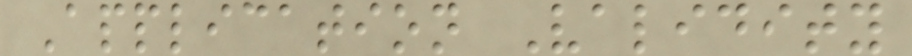Application Validity
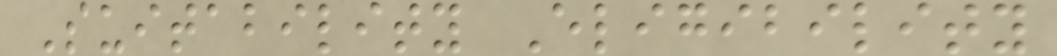Suitability Eligibility
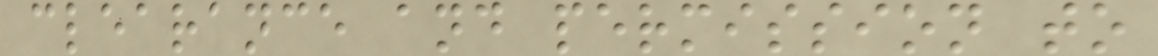clearance and permission to
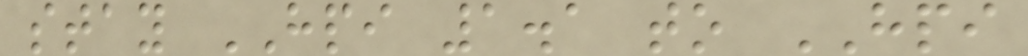stay HPI 1.1 to HPI
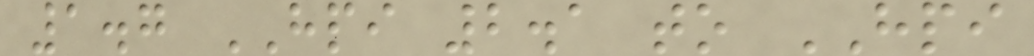1.7 HPI 2.1 to HPI
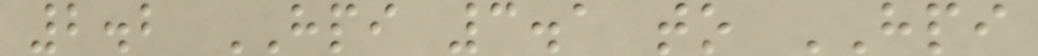2.2 HPI 3.1 to HPI
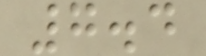7.4
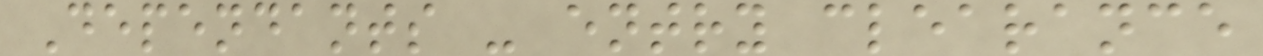Dependants - entry clearance
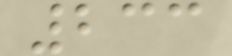233
